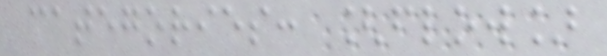categories: [flow]
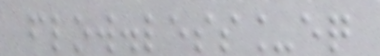flow.less_eq
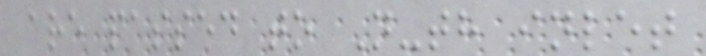are passed to N-th inlet
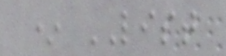* LIST
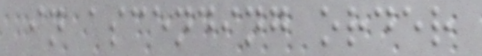in ascending order
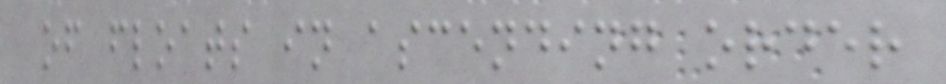of floats in ascending order
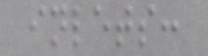inlets:
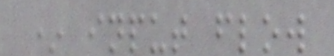* input flow
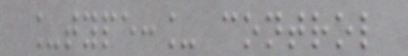_type:_ control
